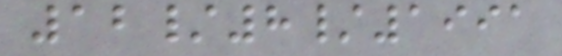12/8/1991
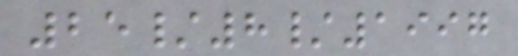25/8/1997
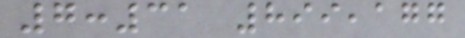7:31 899,177
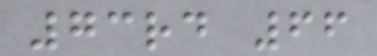73rd 66
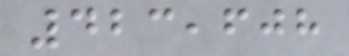423,608
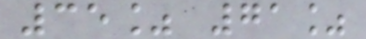35% 71%
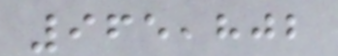965,802
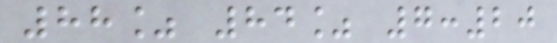88% 84% 7:20
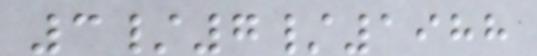3/7/1988
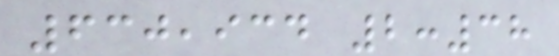630,934 2:38
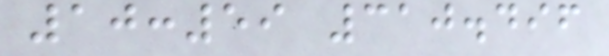10:59 310.496
